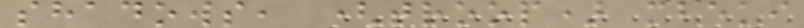shadows, (troop) mbeki
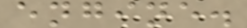engine.
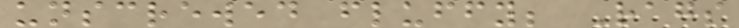unscrewed fluffy; Rags
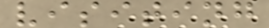visiting
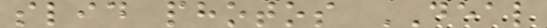slid photos DEAL
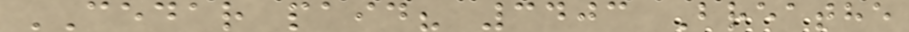CEDAR paid? 3403 Breathe
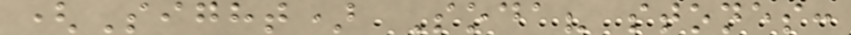(Sight) Soda? stones:
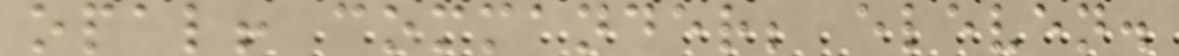opal! commander; eleven.
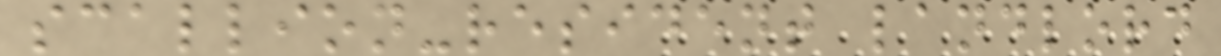scallion-resident landlord
